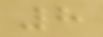8
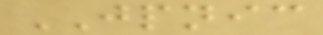JPNIC
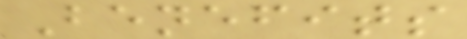Benefits
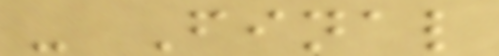- Final
